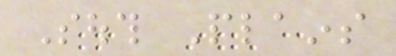South Plains
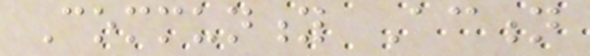Community Action
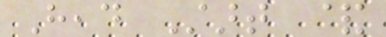Head Start &
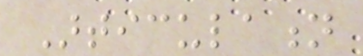Articulation
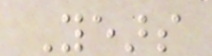Years
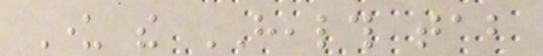Under the HEALTH tab
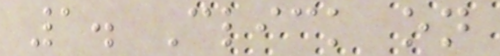1. Click on
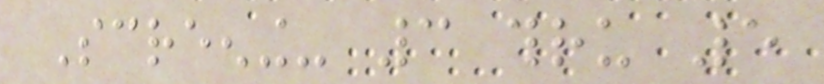Screening- 3 thru 5
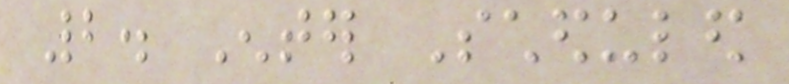2. Enter Scheduled
